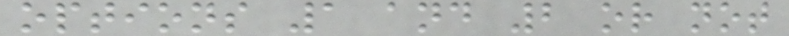options 1 and 2 or not
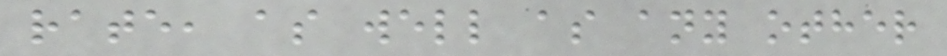rate, as well as any other
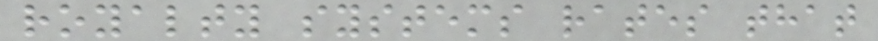royalty systems rates that
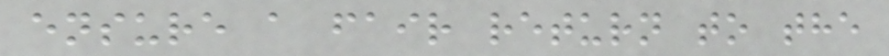ensure a fair return to the
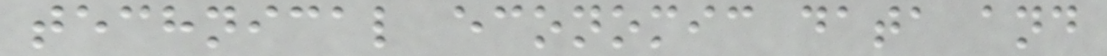technical economic data and
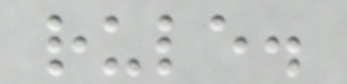rule.
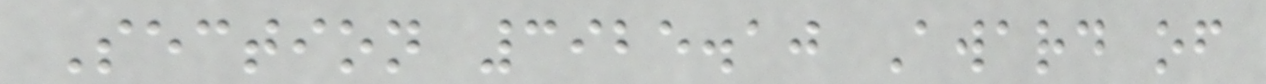Section 3925.10 Award of
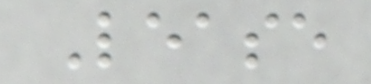Lease
